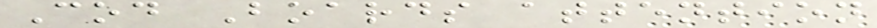Cod Boards attention
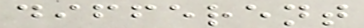different
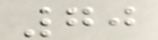70
